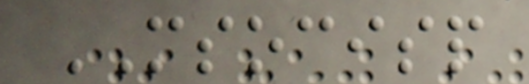MSOCISP
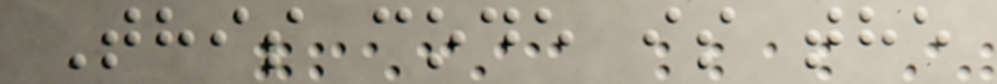This code is the
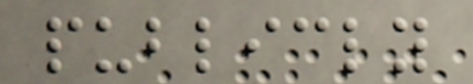publicly
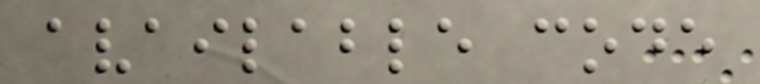available code
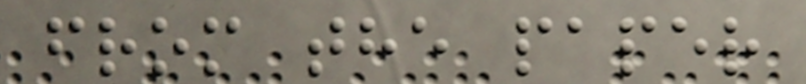from the paper
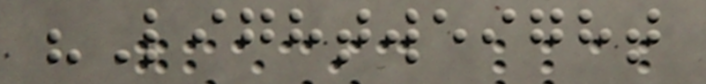"Lightweight
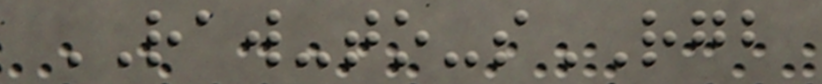RAW-to-sRGB
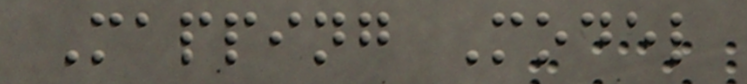Mapping Model
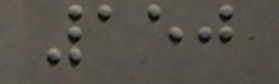150
